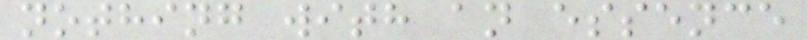nothing with an essence
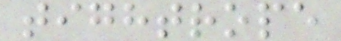tightrope
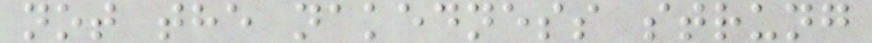not the nakedness strung
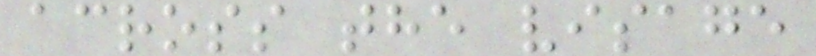across the visage
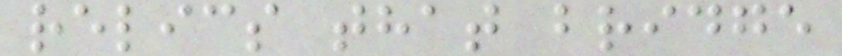relics that bridge
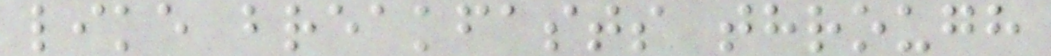like breakfasts through
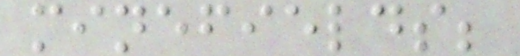minefields;
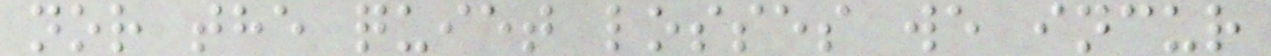nor the quiet losses we incur
